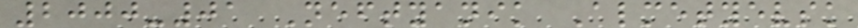2000-01 Neftyanik Almetyevsk
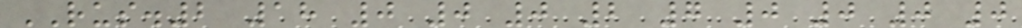RUS.2 18 0 0 0 2 7 0 0 0 0
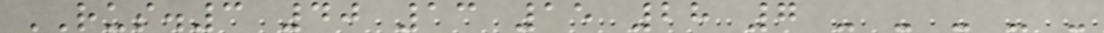RUS.3 40 13 15 28 7 - - - - -
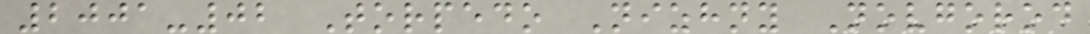2001-02 Torpedo Nizhny Novgorod
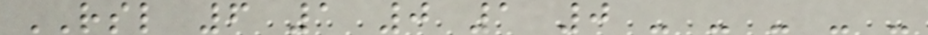RSL 6 1 0 1 0 - - - - -
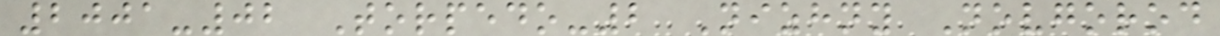2001-02 Torpedo-2 Nizhny Novgorod
